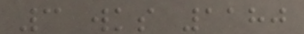3 wks 1180
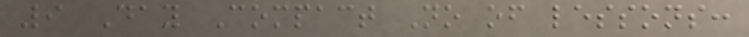9 Day Compact No of lessons:
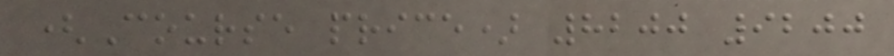(Course price) 8200 9200
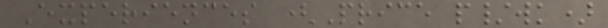Experiences (Price p/wk)
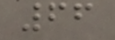66
